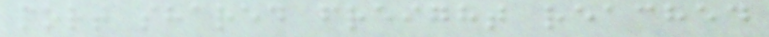port shared freight reached
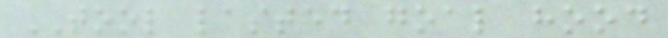TOOL lasted goal hood
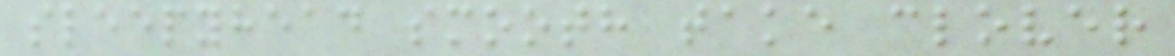sleepyhead smooth take clover
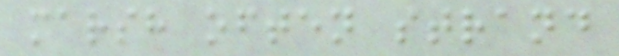marsh often strand
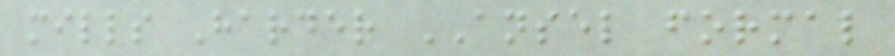mills Harder ANSEL formal
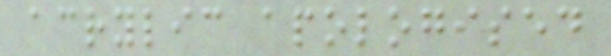acrylic apologised
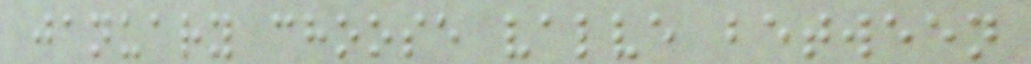january choose valve between
